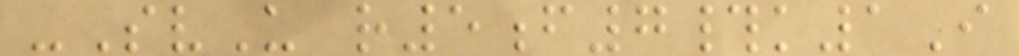-SvU r5f7#k1I
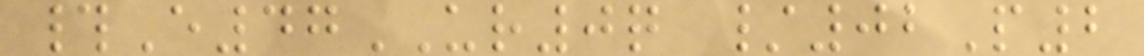#E47UR0q /02P2
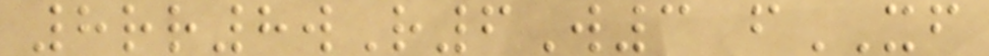8rr8wR6W3 fXF
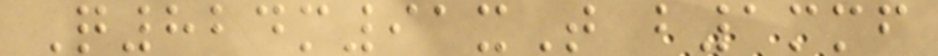Q824m91xT b1mmf
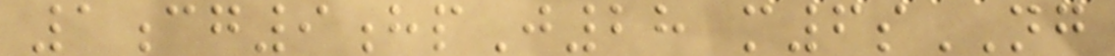1cg9hpJ28 m6sNG
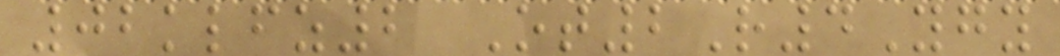02klfz2 Ot2R4Ygy
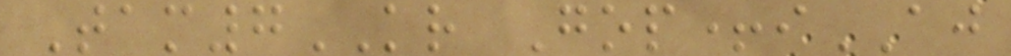Tam7KR Gop+iAJ
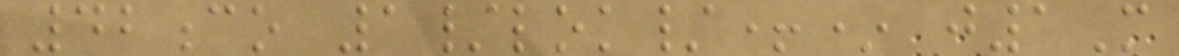42co 1/lok/+* j1M
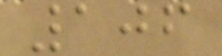106
